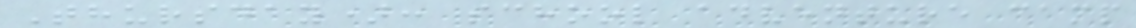Thursday): school adventure camp
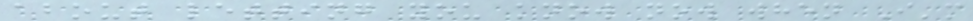about letting you know now when I'm
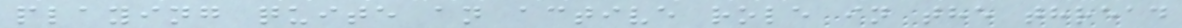playing quite an active role in the thread
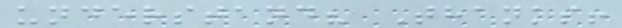understand? Thanks!
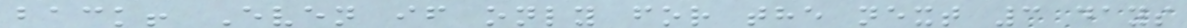back! Even if only for the next 3 days
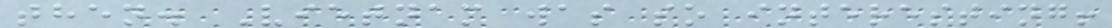then. Vietnam was so interesting!
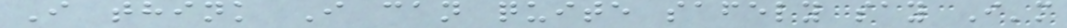I think I can quite safely say I'm
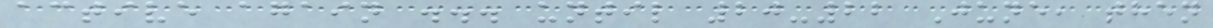active again ... until 20-22 June, then
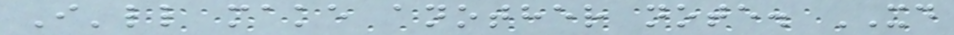I'll make another note. XD
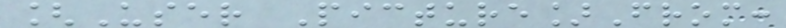[User Picture]From:
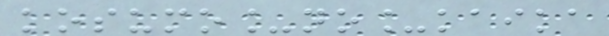kosumo_no_kaika
